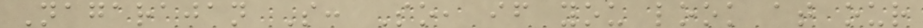Nagarajan S: So, if you look at our
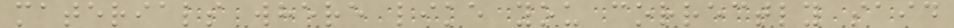materials where like you correctly said
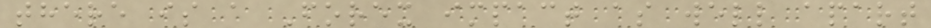there is a Forex impact as well apart
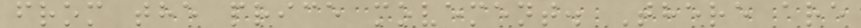from the price movement. There are
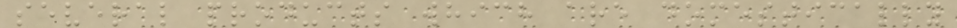several products which are domestically
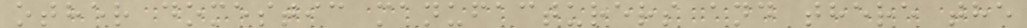other domestic manufacturers and there the
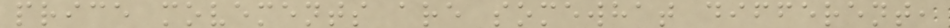price movements are somewhat different,
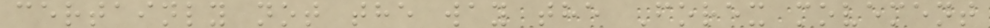certainly not the way the Forex movement
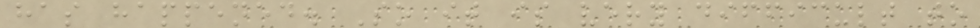has happened. So it is very difficult to
